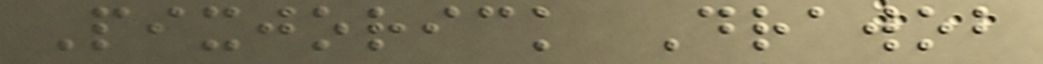Pixjorick Drawob
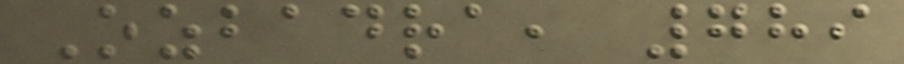Ozbadra, 789
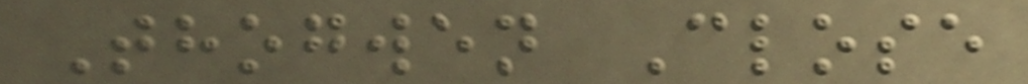Thogwen Close
